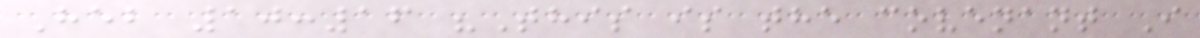Heb 10:16 "This is the covenant I
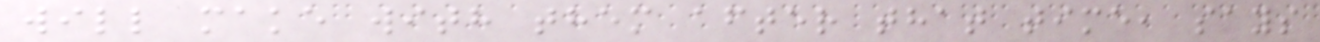will make with them after that time, says
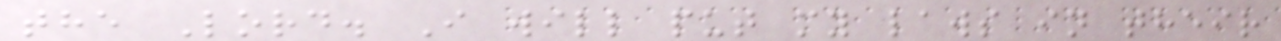the Lord. I will put my laws in their
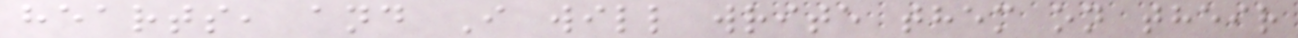hearts, and I will write them on their
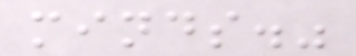minds."
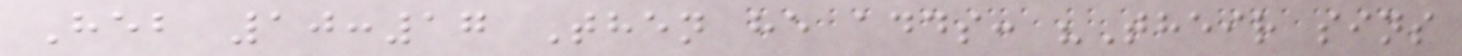Heb 10:17 Then he adds: "Their sins
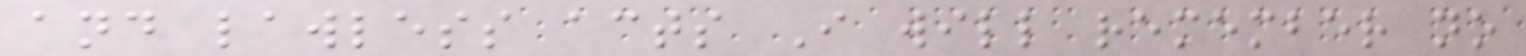and lawless acts I will remember no
